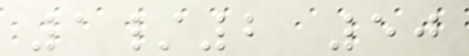1/2 50
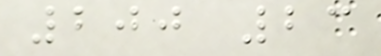200 23
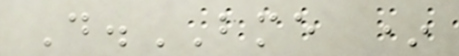D.BME *
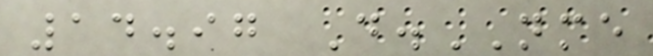14.97 D.NME
